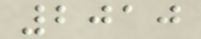2010
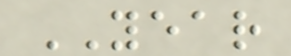YEAR
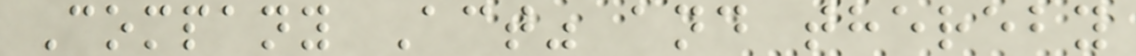Company Act" and thereby
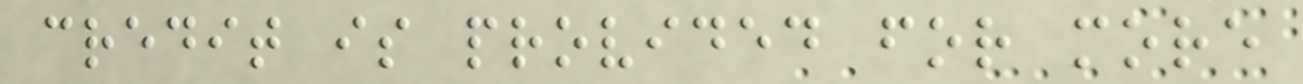credit is provided for more
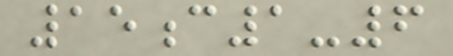15c1-6
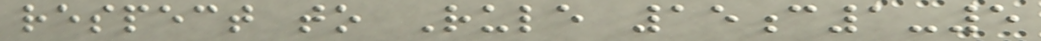respect to Rule 15c1-5
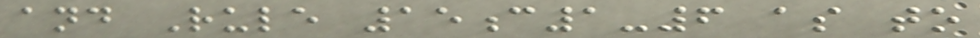and Rule 15c1-6 as to
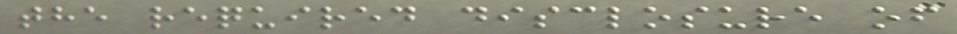the required disclosure of
